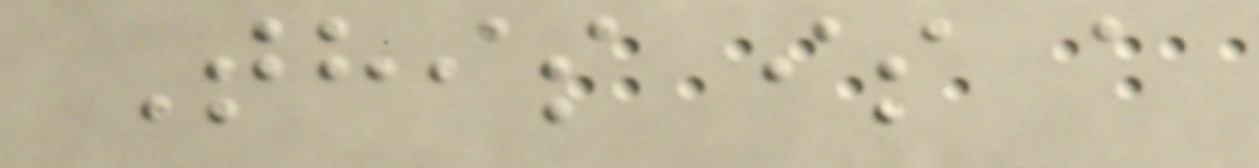This is a
